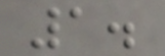1.
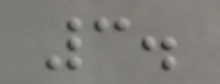3.
